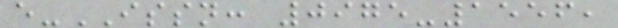e-ISSN: 0975-1556,
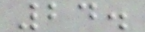24.
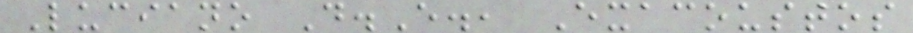Luciano D.E., Exacoustos
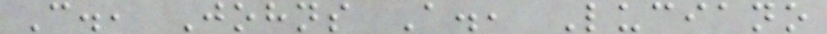C., Johns A., Luciano
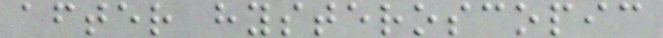after hysteroscopic
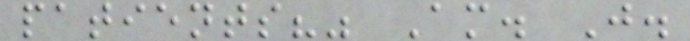patients?" Am. J.
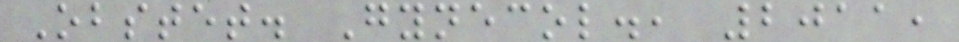Obstet. Gynecol., 2011,
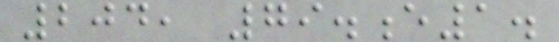204, 79.e1.
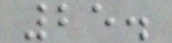25.
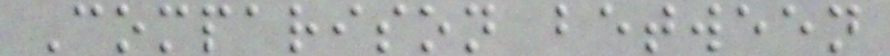Comparison between
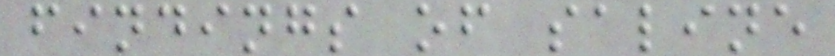findings of saline
